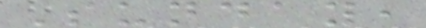Sunday,
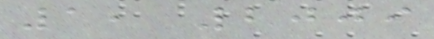1, 2009
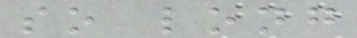so long
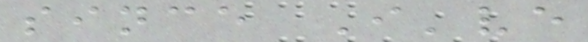since I've
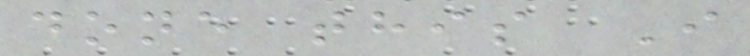done this I
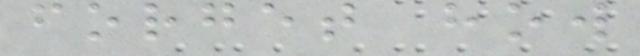forget how
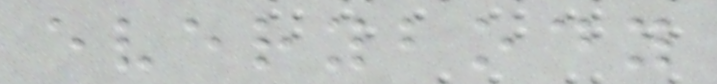everybody
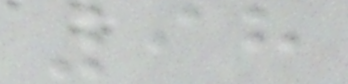98
